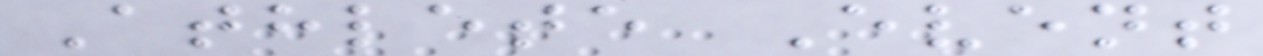Athlete Event
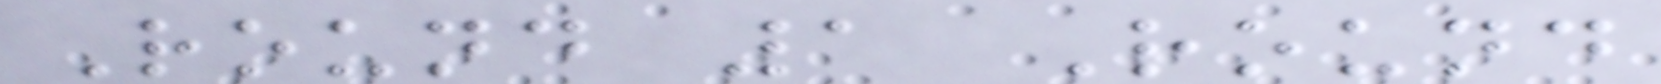Round 1 Round
